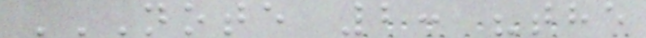NOTE 2: "THE
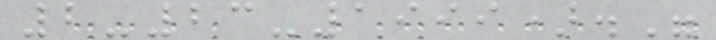2-23-1999)."
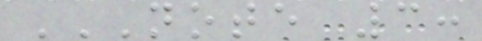NOTE 3:
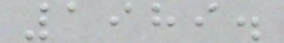1989.
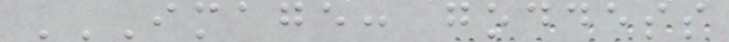IMAGE: GODDESS
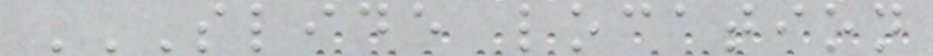SLIDE LOCATION
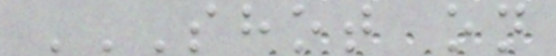SHOT ON
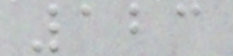123
